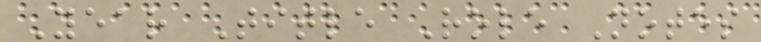Year Title Role Notes
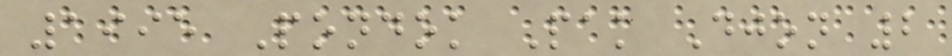1995 Pondok Pak Djon 2
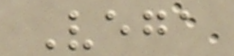Vega
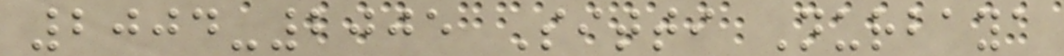2004-2005 Sitti Nurbaya
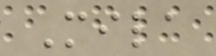Mila
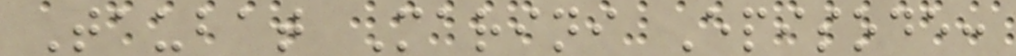Taubat Marini Episode:
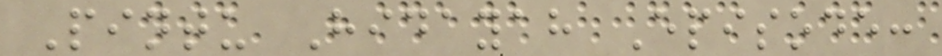Pintu Hidayah Episode:
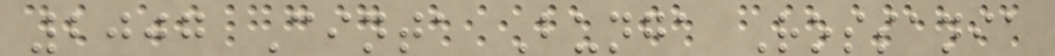2007 Cinta Bunga Rossania
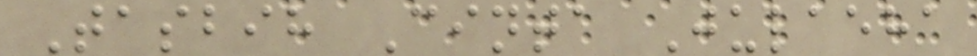Tasbih Cinta Julaeha
